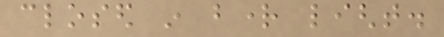closed in bright light.
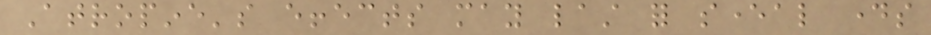Atropine's effects may last for several days
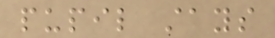pupil stays
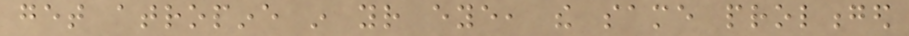get atropine in your eye, the same prolonged
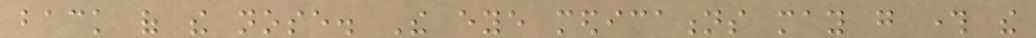back of the nose. The eye medications may go through the
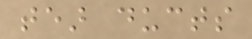tear ducts
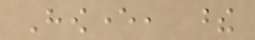However, these
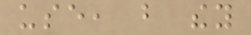use, but they
